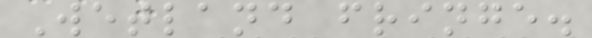Wetland fringe.
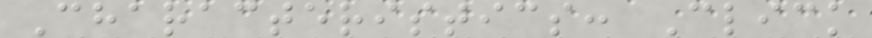Characteristics: Click
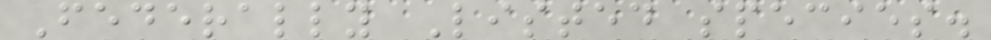Federally Listed species.
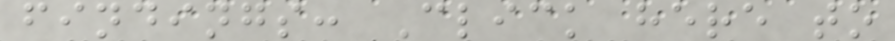findings: Click here to
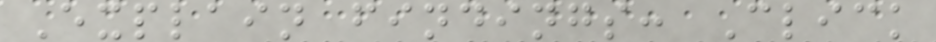Explain findings: Click
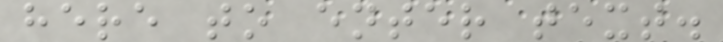here to enter text.
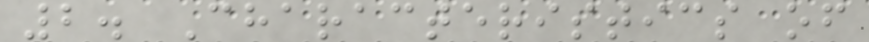2. Characteristics of
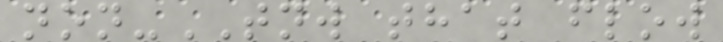non-TNW that flow
